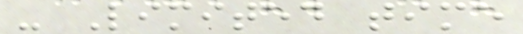- Limited time
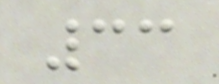33
